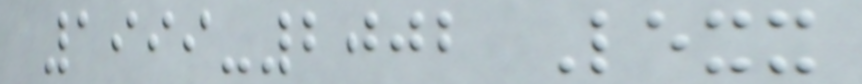1999-2002 Lexx
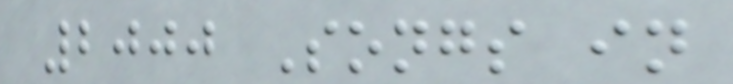2000 Songs in
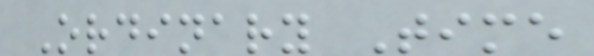Ordinary Time
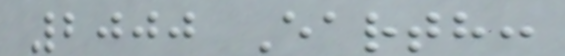2000 Earth:
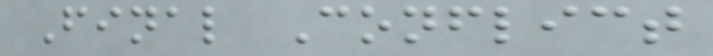Final Conflict
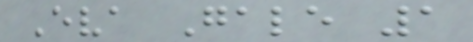Eva Gale 1
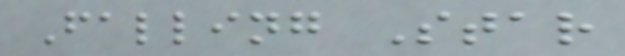Falling Star
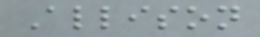Allison
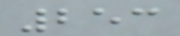253
